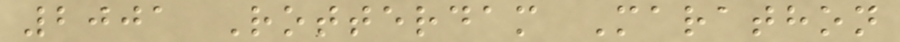2001 Rotterdam Marathon
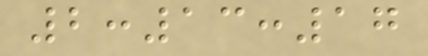2:13:17
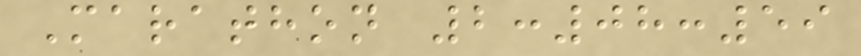Marathon 2:08:59
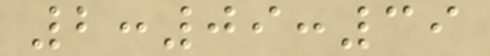2:09:39
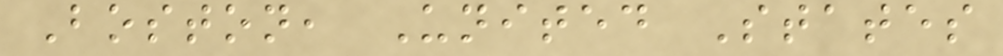Boston, United States
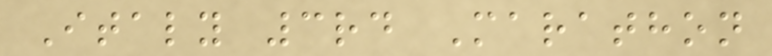Italy 3rd Marathon
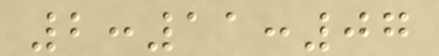2:11:07
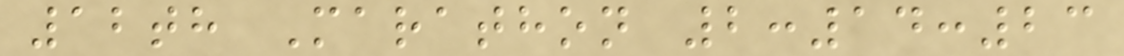12th Marathon 2:14:23
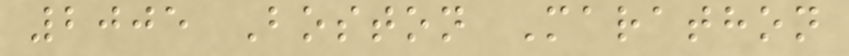2005 Boston Marathon
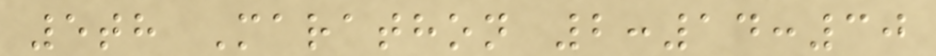5th Marathon 2:14:30
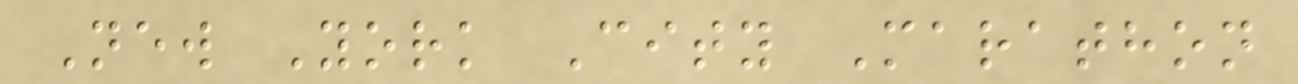New York City Marathon
